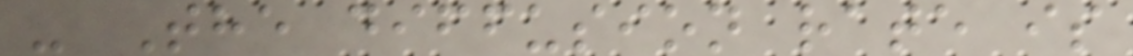- The diffusion rate is
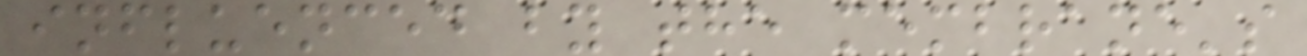influenced by the membrane's
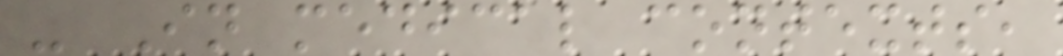- In medical contexts,
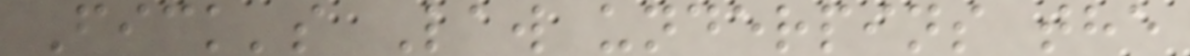Fick's Law underpins the
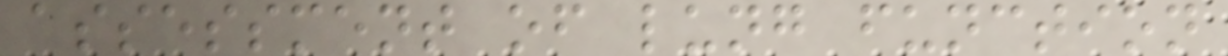assessment of lung function
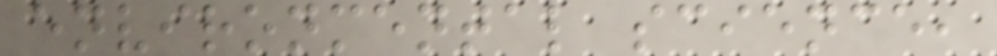environmental science,
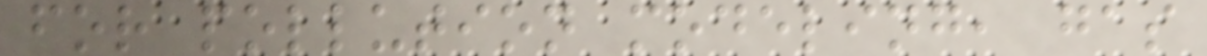for pollution modeling, gas
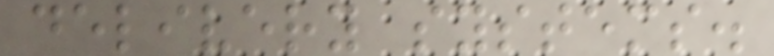delivery systems.
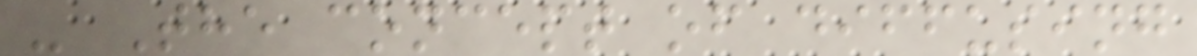- The concept of diffusing
